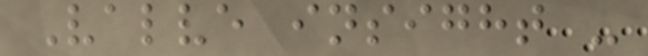Valve insight -
